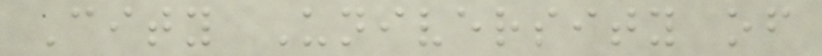City University of
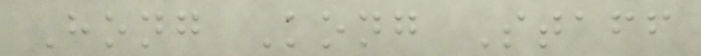Hong Kong Staff
